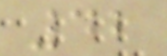42
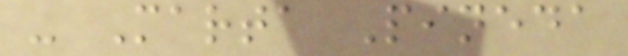- Marta Pineda
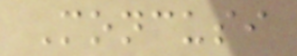Moncusi
